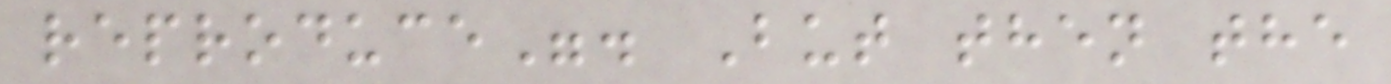reproduce". But then the
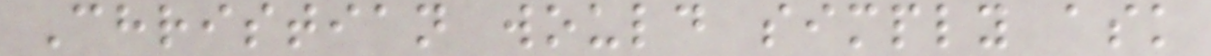Christian would simply ask
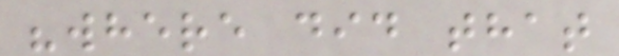"where did that
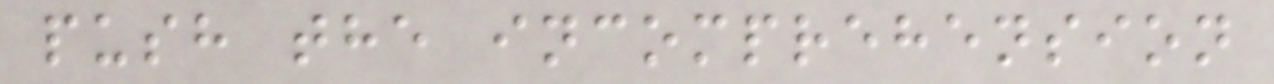push the incomprehension
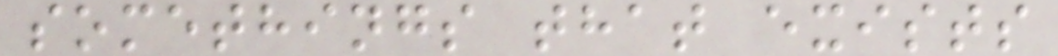somethings that exists
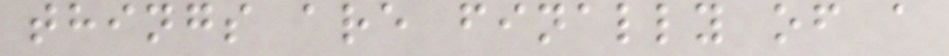things are finally of a
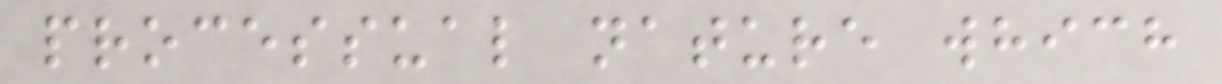processual nature which
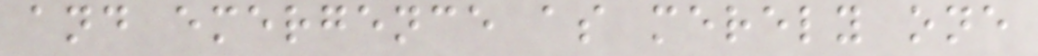and emergence as merely one
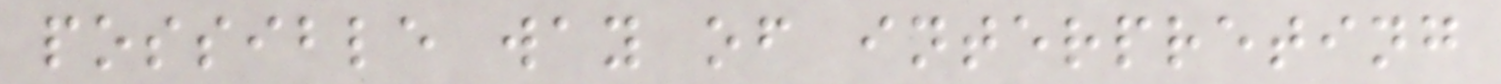possible way of interpreting
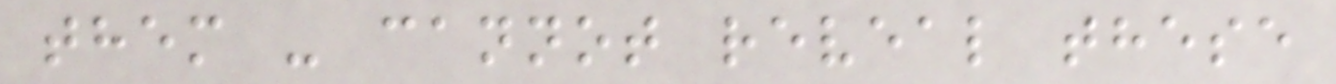them - cannot reveal these
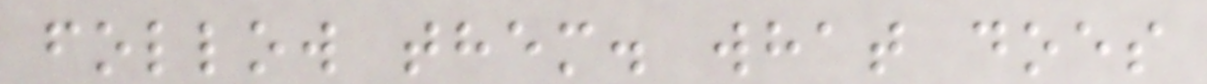follow them. what does
